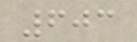603
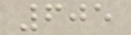605
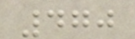470
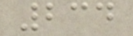234
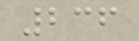236
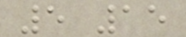5 15
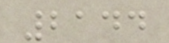2144
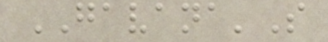GAVANA'S
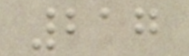217
